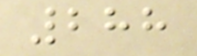288
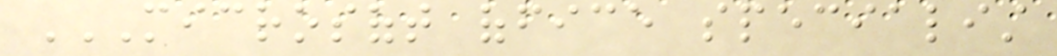MICROSOFT OFFICE SPECIALIST
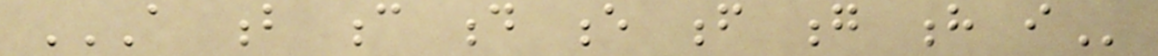A B C D E F G H I
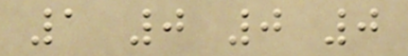1 0 0 0
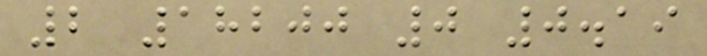2 18200 0 0.19
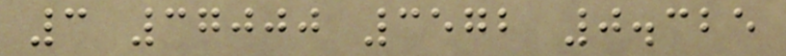3 37000 3572 0.325
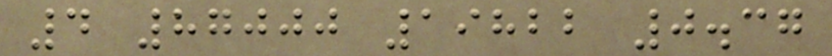4 87000 19822 0.37
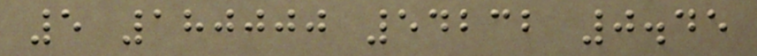5 180000 54232 0.45
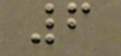6
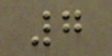7
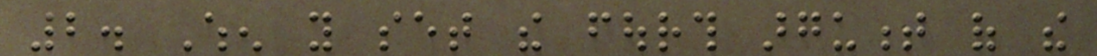2. When you set the fourth argument of the
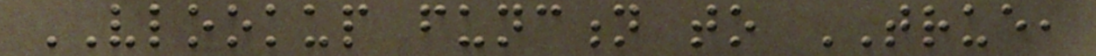VLOOKUP function to TRUE,
